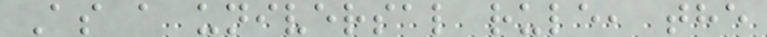As a universal rule, the
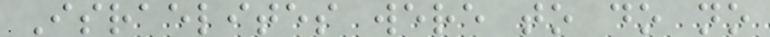Israelites were to do no
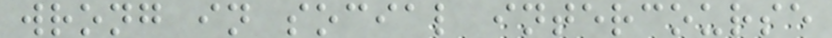wrong in social intercourse
